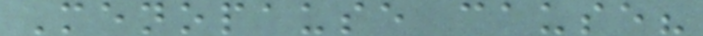Menopause cause?
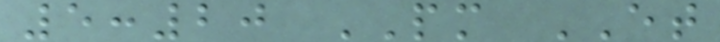5:20 PM ET
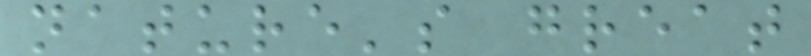nature's great
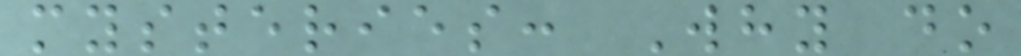mysteries: Why do
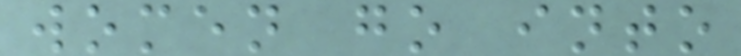women go into
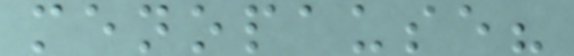menopause?
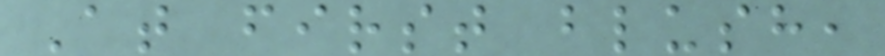At first blush,
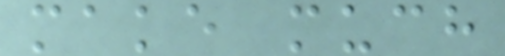make much
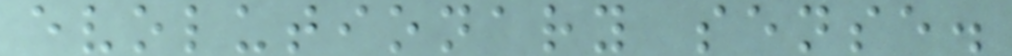evolutionary sense.
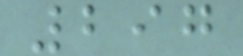297
